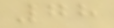78
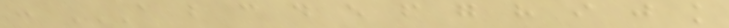: A B C D E F G H I J K
